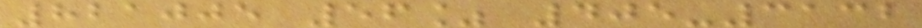821005 56% 405-3132
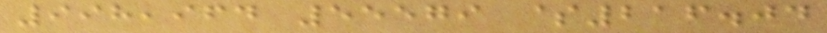998,964 55579 $216.04
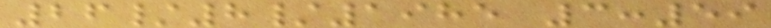26/8/1985 3:59
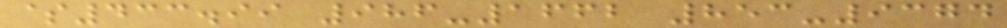$433.99 986-1662 853-9374
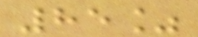85%
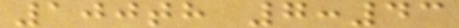100th 7:43
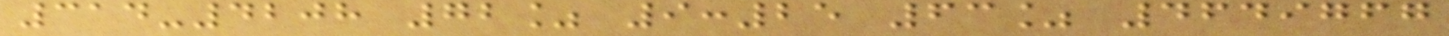314-4208 72% 9:25 63% 4649767
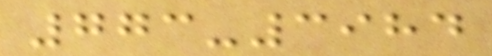773-3984
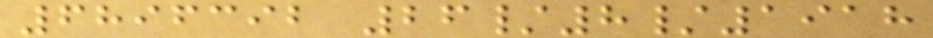6896392 26/8/1918
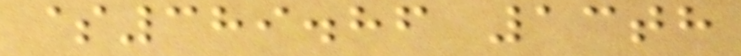$389.86 13th
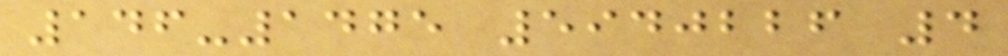146-1475 5940226 4
